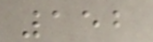152
